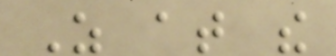As at the
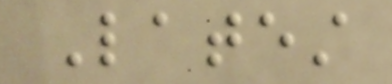Latest
